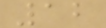12
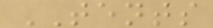TENTS
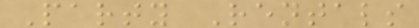Party Rentals
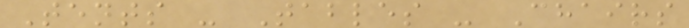Tents - Tables - Chairs
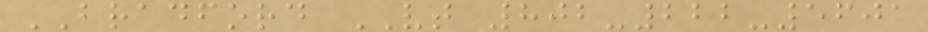BRADFORD VT 802-222-5601
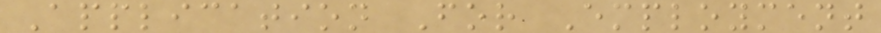Application For Employment
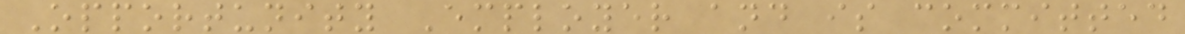Opportunity Employer and is committed
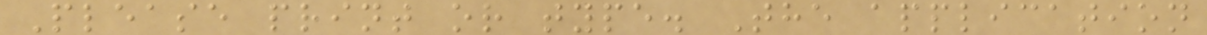Please print or type. The application
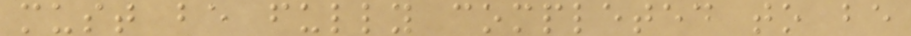must be fully completed to be
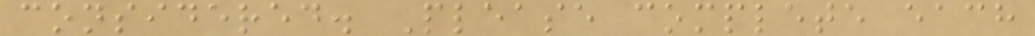considered. Please complete each
